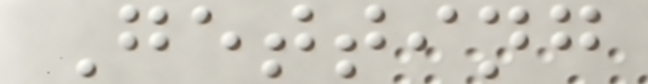Getting
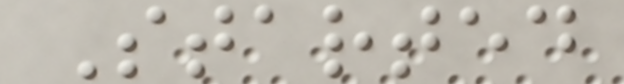Started
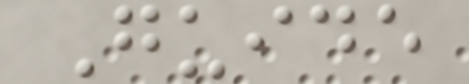Guide
